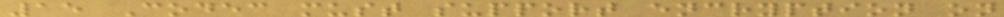15 Codec must support encryption on
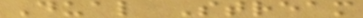Dual Stream
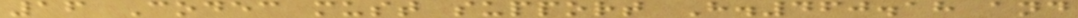16 Codec must support H.460.18 and
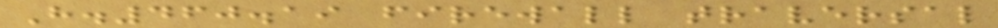H.460.19 firewall traversal
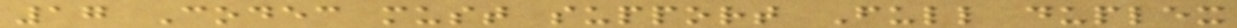17 Codec must support Full duplex
